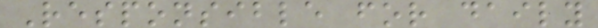Responsible for daily
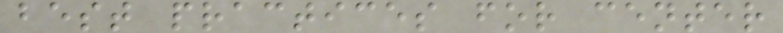best practices for center
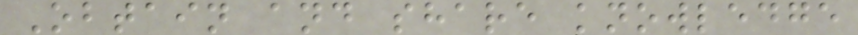Obtain and share knowledge
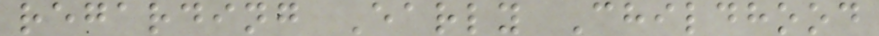regarding Early Childhood
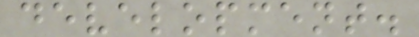development.
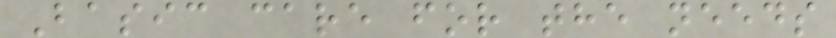Basic care for the needs
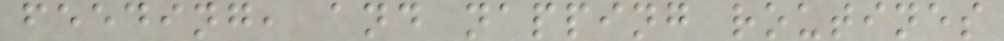feeding, and napping routines
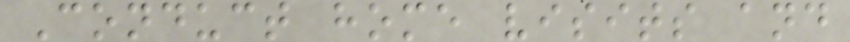Conduct home visits and
